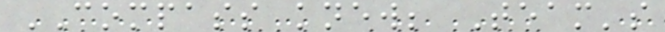COMPASS knew; Team's
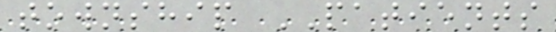township PATIENTS
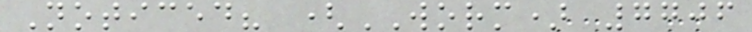Noticed? (WORM) 7706
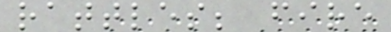rattles; fire
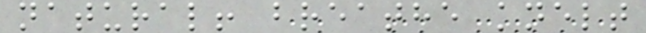natural! breathe knelt
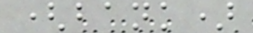(bank)
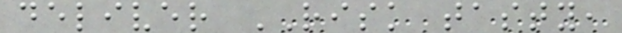deliver RISK tasty,
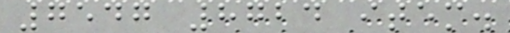7547 8724 item.
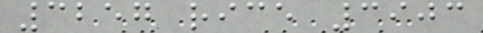3257 rice 3903
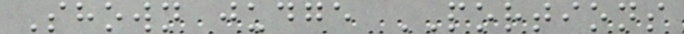Shown judge PORTIONS
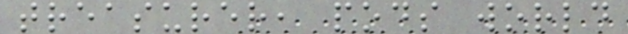treasurer, pods world
